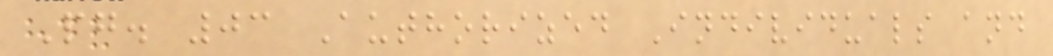Pg. 03 Authorized Individuals and
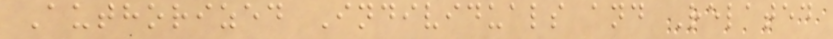Authorized Individuals and Related
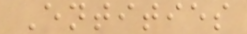Entities
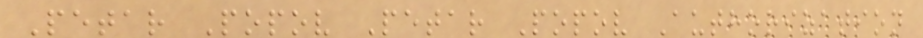Petar Popov Petar Popov Authorization
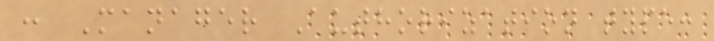: Manager Authorization type:
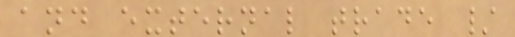and external trade /
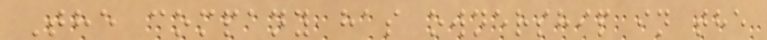The company has ownership in the
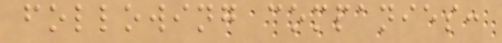following companies:
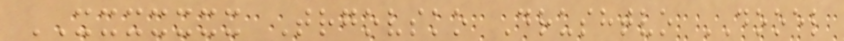XXXXXXX Trgovsko Drushtvo DOOEL
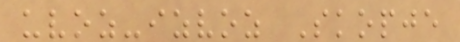uvoz-izvoz Skopje
